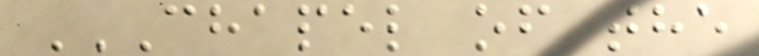CHAPEL OF THE
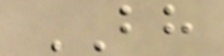BH
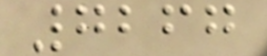7267
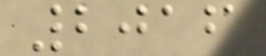2016
